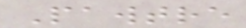Pawtre
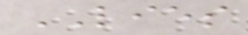LIES
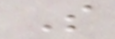S
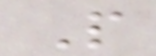P
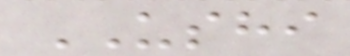USHI
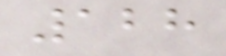128
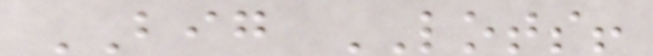BIG LOTS!
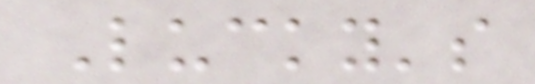Lucky's
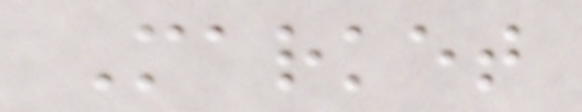Market
